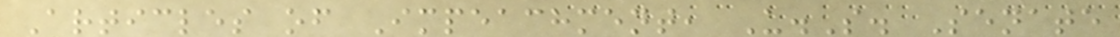Articles of Impeachment, U.S. Senate
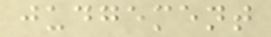judgement
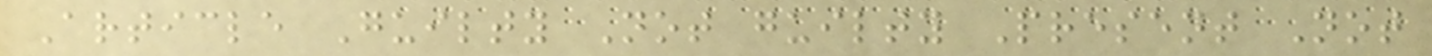Article Guilty Not guilty Present Not
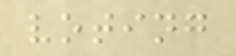voting
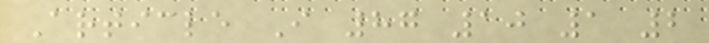Article I 87 10 1 2
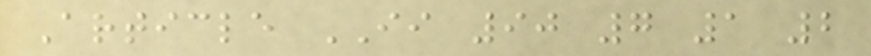Article II 90 7 1 2
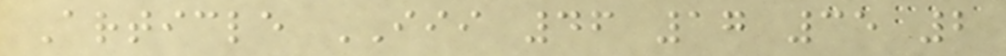Article III 46 17 35 2
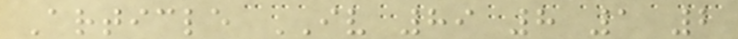Article IV 89 8 1 2
